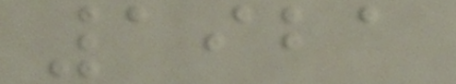1921
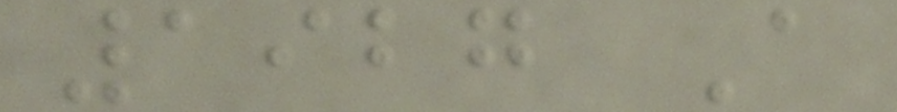1927 A
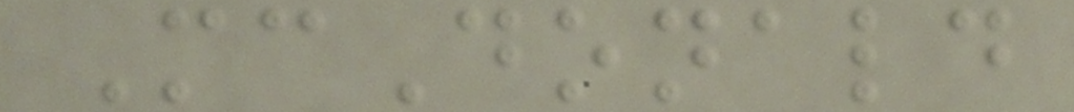McDonald
